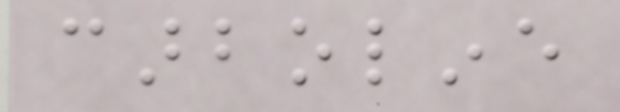carboline
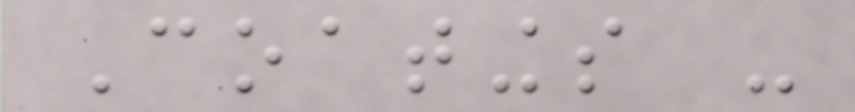Coatings -
